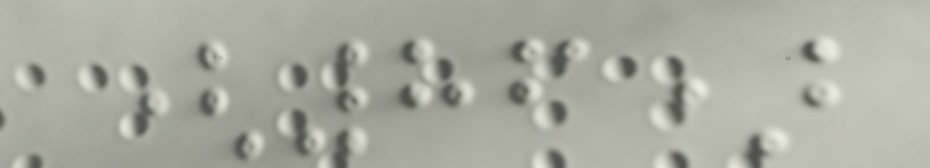(86)
